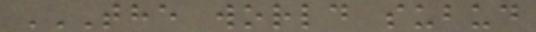THE WORLD SUBUD
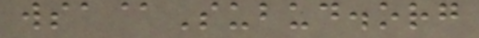wsa@Subud.org
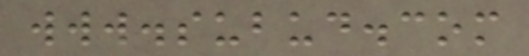www.subud.com
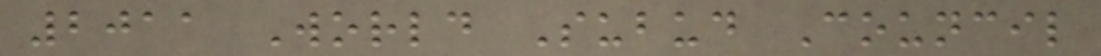2011 World Subud Council
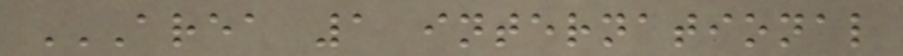AREA 1 INTERNATIONAL
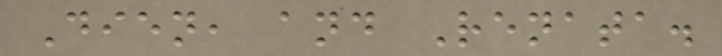Dien, and Renata.
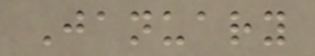January
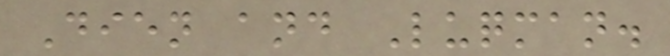Dien and Luqman.
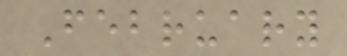February
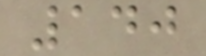140
